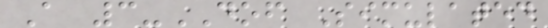A 3-DOF Simulated
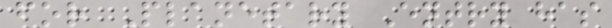for Planetary Entry has
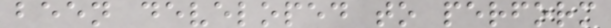been developed to perform
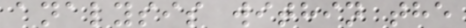analysis within the
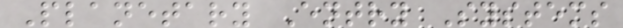Planetary Entry Systems
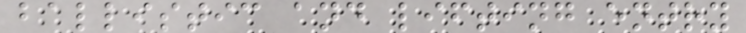ballistic and lifting entry
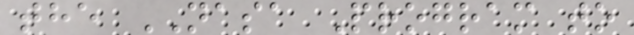the NASA Program to
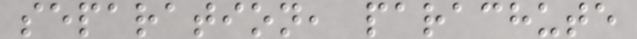separation, parachute
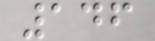146
